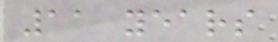11 years
